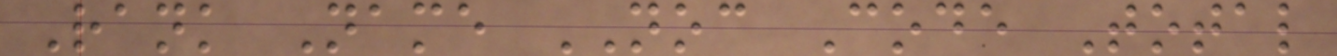Rank Name NOC Code Total
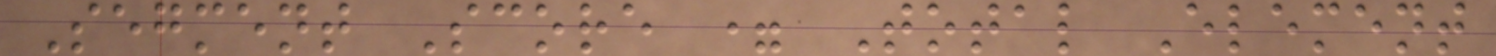Segment Score = Total Element
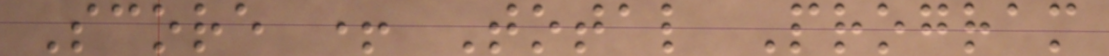Score + Total Program
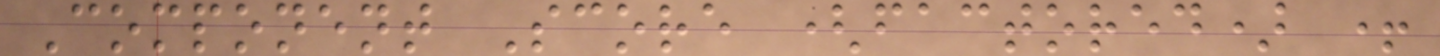Component Score (factored) +
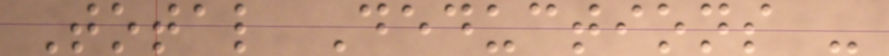Total Deductions -
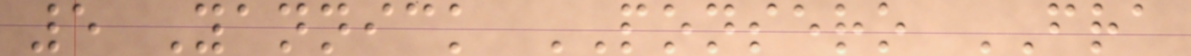5 Yannick PONSERO FRA
